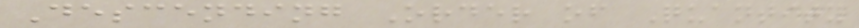Descending Order of Quantity
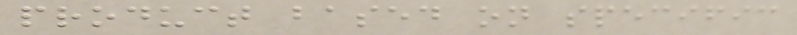product based on specific
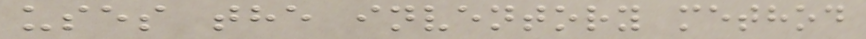uses the inventory method
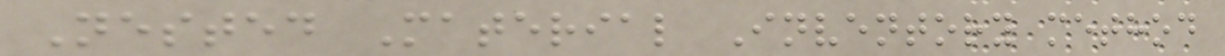Nested Material Inventory method
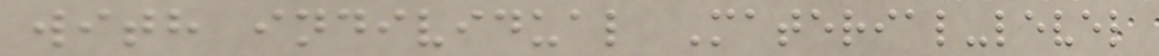with individual Material-level
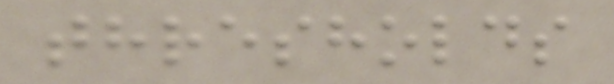thresholds
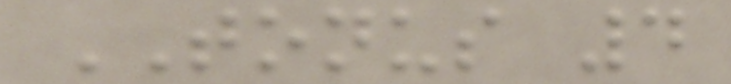TONUS 4
